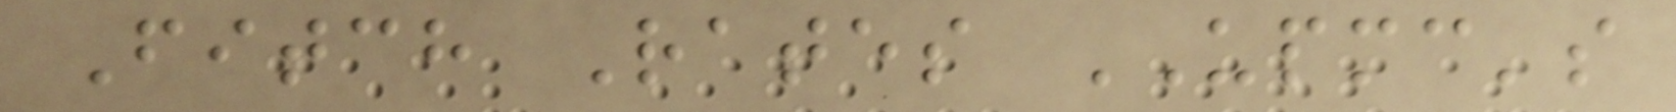Fitch Rates UPMC's
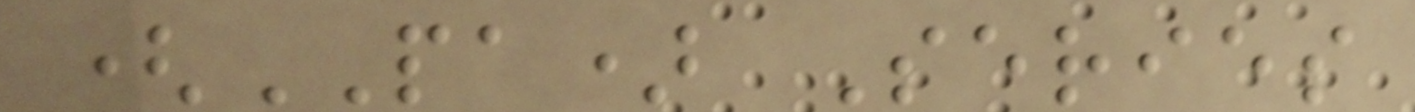(PA) Series
